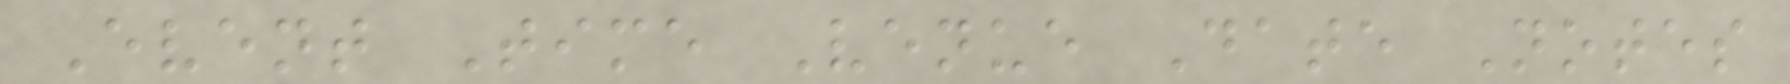Event Time Venue Date Notes
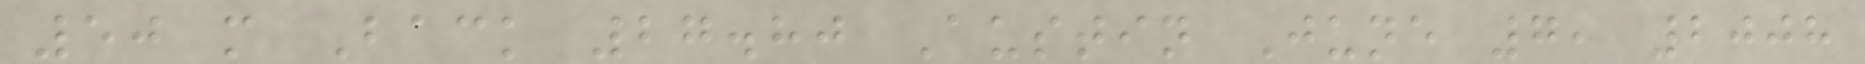50 m Back 27.80 Austin June 7, 2008
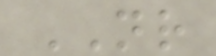NR
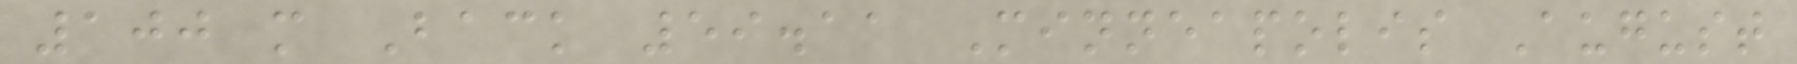100 m Back 59.11 Minneapolis August
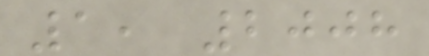1, 2008
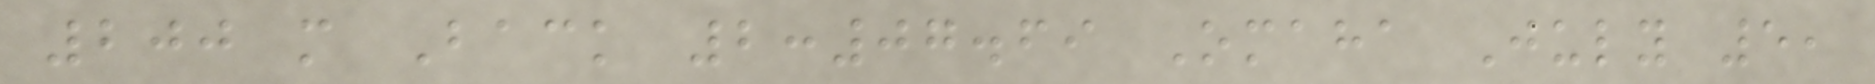200 m Back 2:07.69 Omaha July 5,
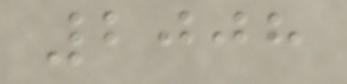2008
